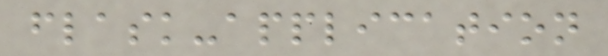flask-application
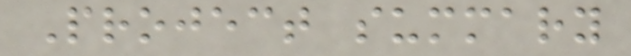Project summary
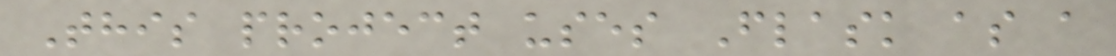This project uses Flask as a
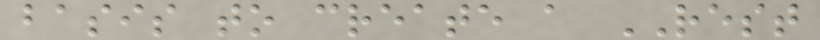basis to create a REST
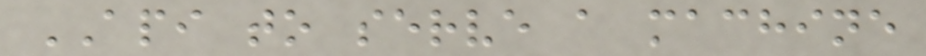API to serve a machine
